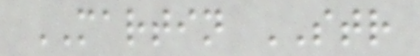MARTIN STR
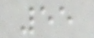55
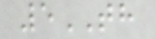5TH
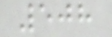508
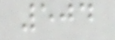504
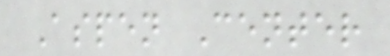Aspen Center
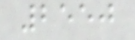2550
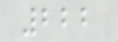222
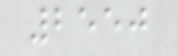2550
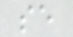se
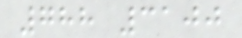788 3100
